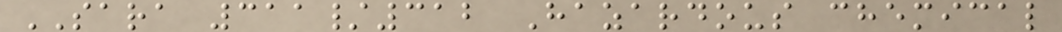SARA 311/312 Hazardous chemical
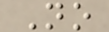No
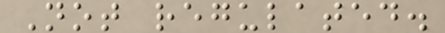Not regulated.
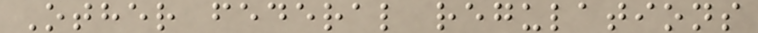Other federal regulations
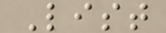List
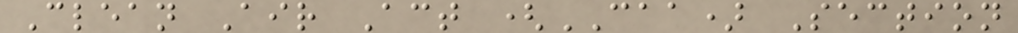Clean Air Act (CAA) Section
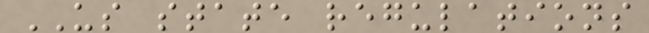US state regulations
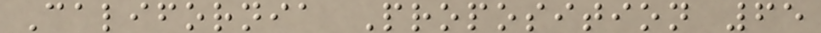California Proposition 65
